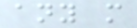any more
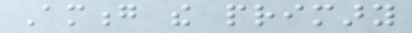Among the primary
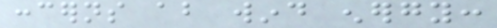concerns about wind energy:
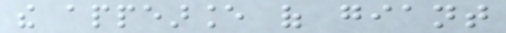the appearance of giant
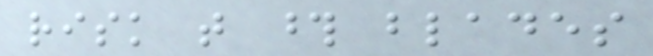risk that those blades
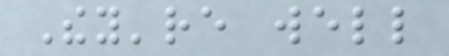They're well
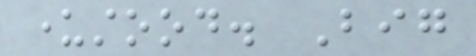understood. Big
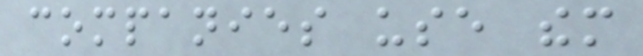companies use them
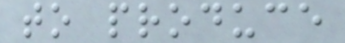to produce
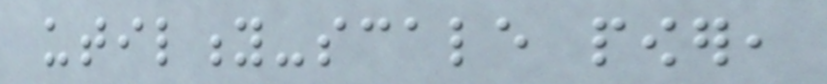utility-scale power,
